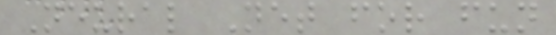Neural Net for fun
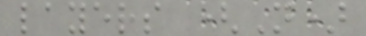layers (N)
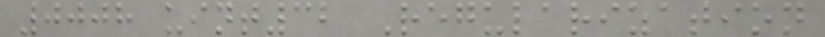0008 uint32 Regularization
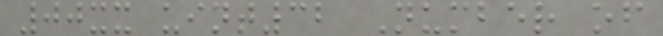00xx uint32 Number of
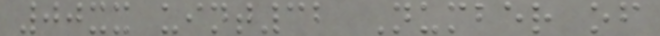00xx uint32 Number of
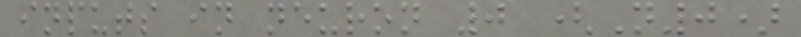inputs in neuron 0 (N0)
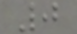0
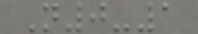N0-1
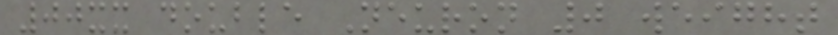00xx double Neuron 0 weight
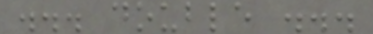... double ...
